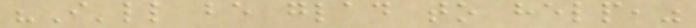"I'll be glad to help,"
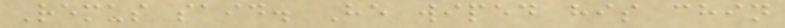Remus said. He wiped his chin
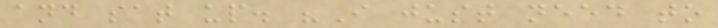and sat up. "I just need to
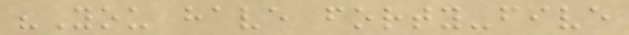"You have forty-five
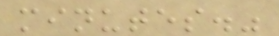minutes."
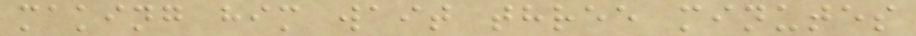making him wait three minutes
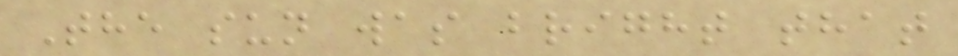The sun was bright that
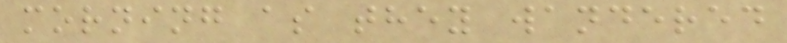morning as they wandered
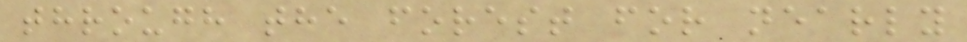through the forest for nearly
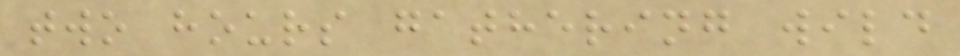two hours gathering wild
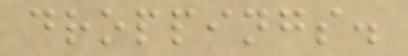droppings.
